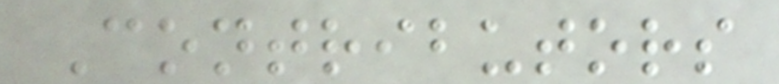Contributors
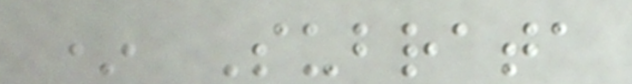* Subrata
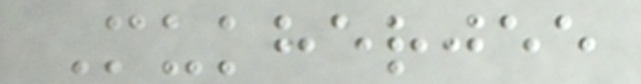Mukherjee
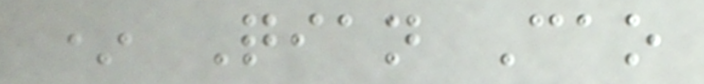* Qian Cao
